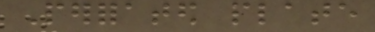Perforated plate
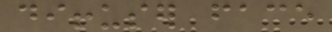diffuser face
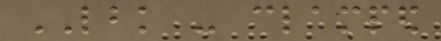LBK - clamped
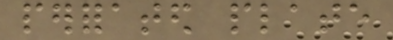perforated plate
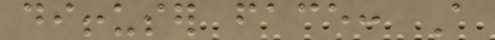diffuser face: A
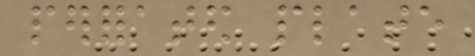perforated plate
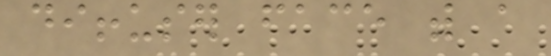diffuser face with a
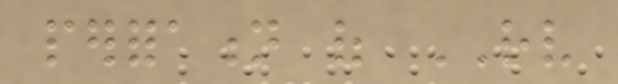perforation of RV
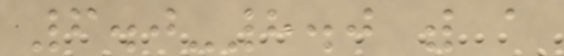6.0-8.0 with a
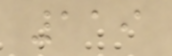119
